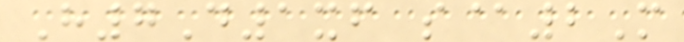H7D1xf s@2M
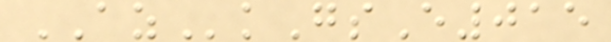AZkGsE015
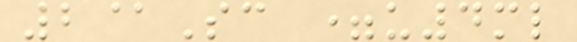2@Sc =u4ml
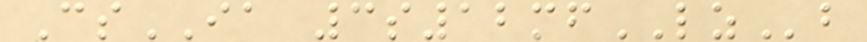CsIA 3s12mfLZb
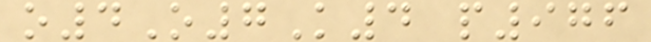o4O7K4 p976
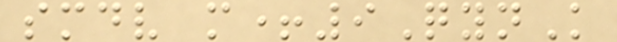smdv m+9QynK
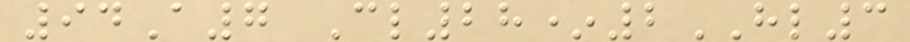94A7 Cl28*2HL3
